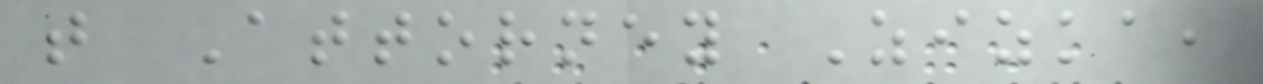that Attorney Zizka,
